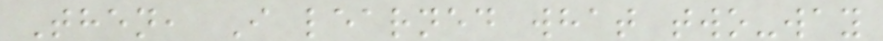Then, I learned what two-way
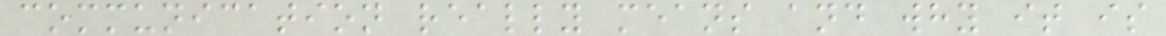communication really means and why it is
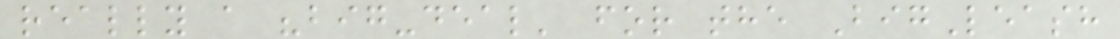really a "big-deal' for the BigLeash
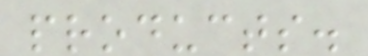products.
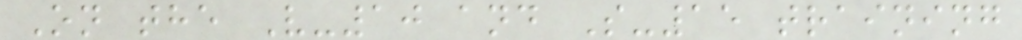On the V-10 and S-15 training
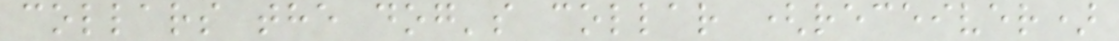collars the dog's collar (receiver)
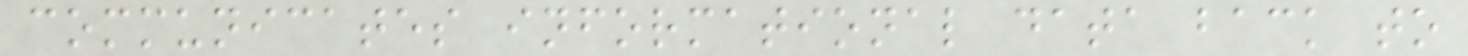communicates informational data back to
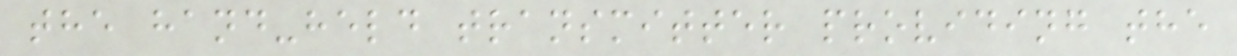the hand-held transmitter providing the
